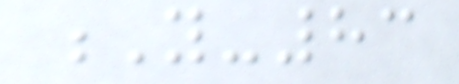Y-83
